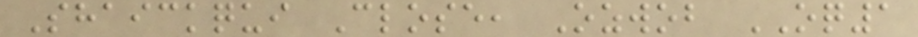Shaickqui Close, Ozwob OQ1
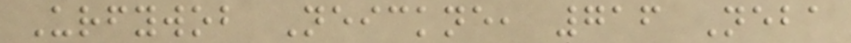Urfywob Neickne, 716 Neba
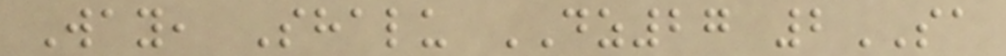Way, Shalu DZ27 2SA
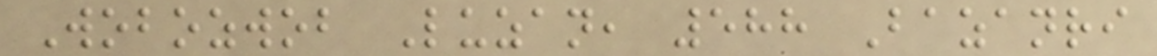Wobozwob Luzan, 588 Bazanri
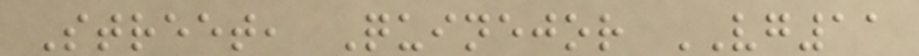Street, Quinejor VG11
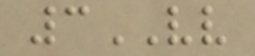3VV
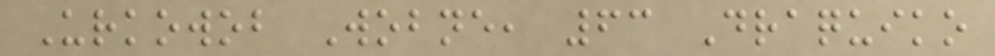Urkowob Wobne, 63 Draquiko
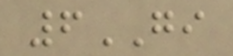6GI
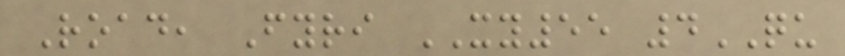Road, Fyri XY55 4QU
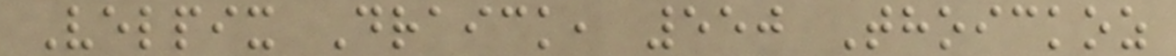Velpix Draick, 550 Thoickoz
